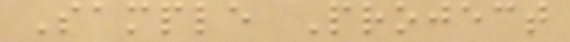Sample Project
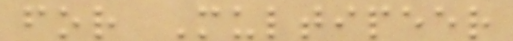for Multipeer
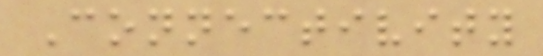Connectivity
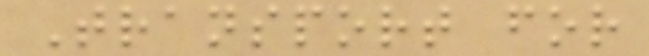Transport for
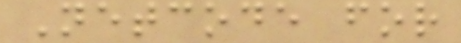Netcode for
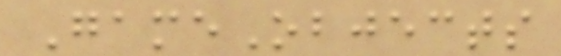GameObjects
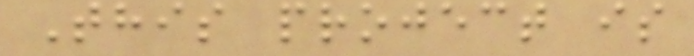This project is
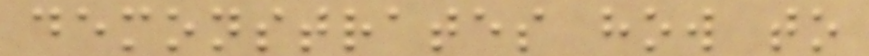demonstrates how to
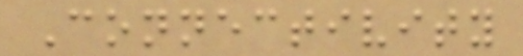Connectivity
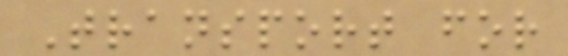Transport for
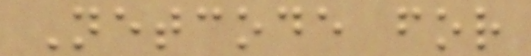Netcode for
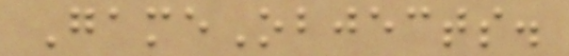GameObjects.
